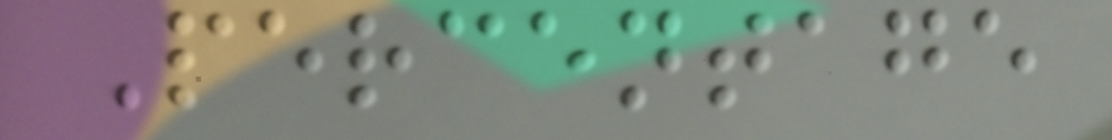Percentage
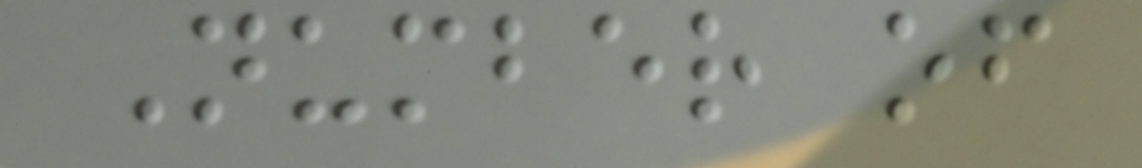Number of
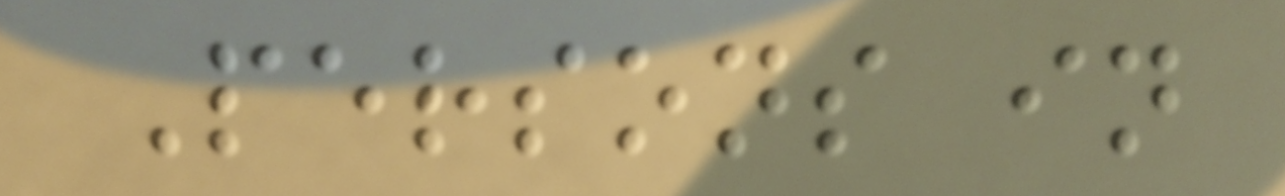Persons in
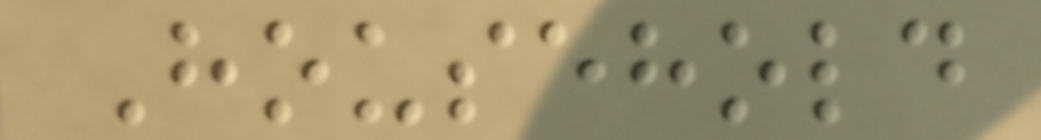Household
